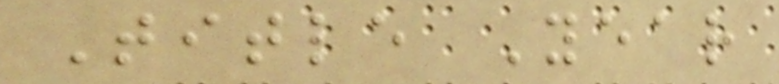Title Year
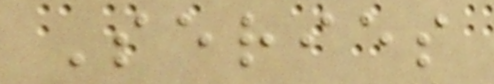Series
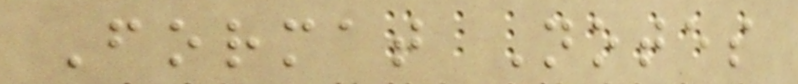Format Notes
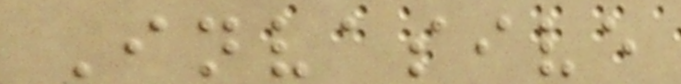Invasive
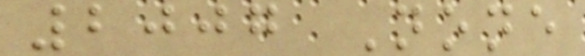2007 None
